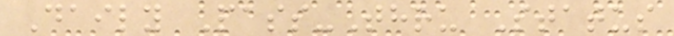Daily Pass-Thru Status
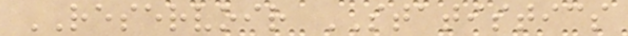RESERVOIR STATISTICS
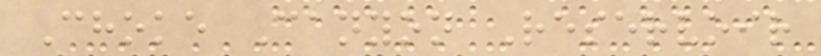Choke Canyon Reservoir
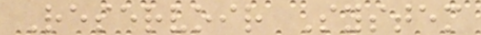Reservoir System
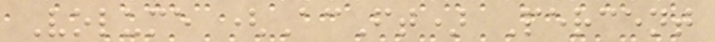Volume (AcFt) Percent
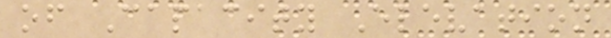of Capacity Elevation
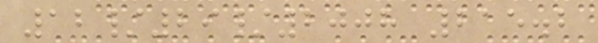12/29/2008 215.2
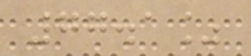77.1%
